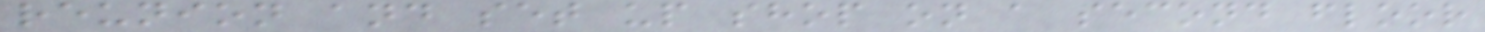reunion and set up shop on a second floor
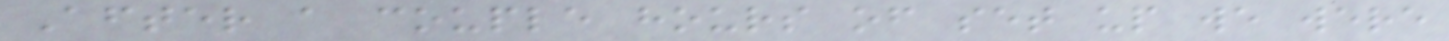After a couple hours of set up we were
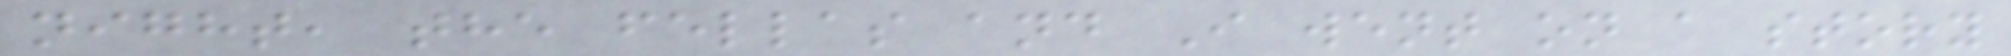night, the fellas and I went on a story
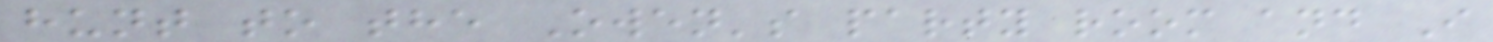hunt to the Owen's party room and I
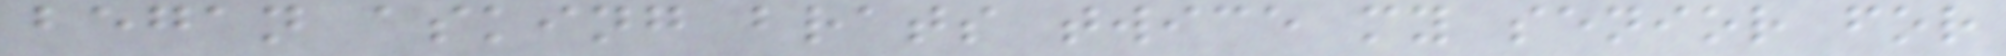began asking brats twice my senior for
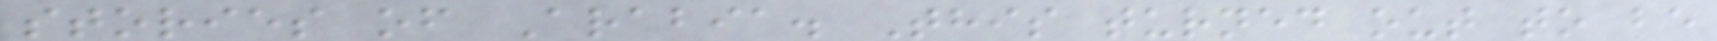stories of Arabia. This turned out to be
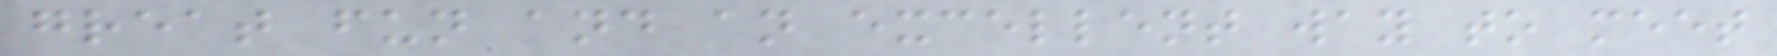great fun and an excellent way to meet
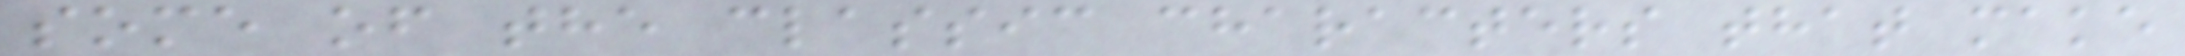some of the classic characters that make
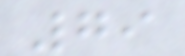79
